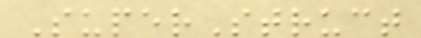SuperStruct
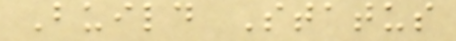Build Status
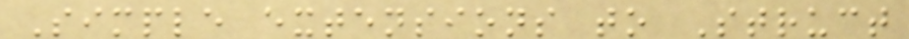Simple extensions to Struct
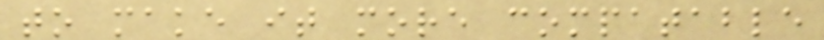to make it more compatable
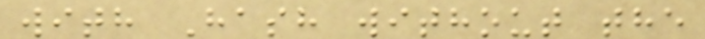with Hash without the
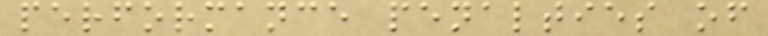performance penalties of
